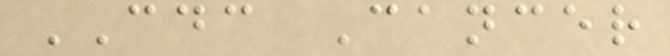CDC Cancer
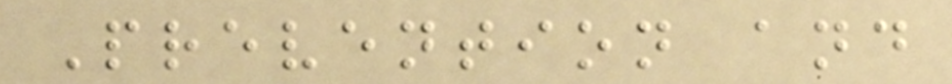Prevention and
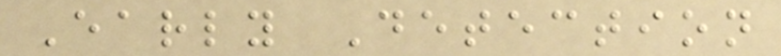Early Detection
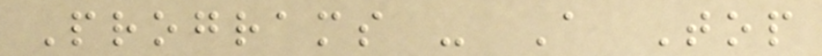Programs - A Top
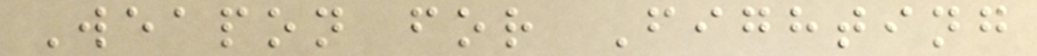Weapon for Fighting
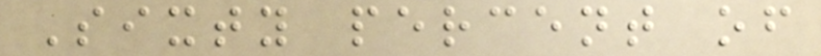Sixty percent of
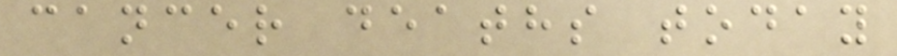cancer deaths today
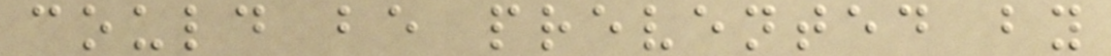could be prevented by
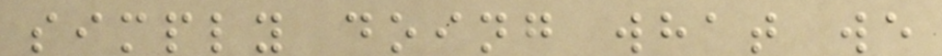simply doing what we
